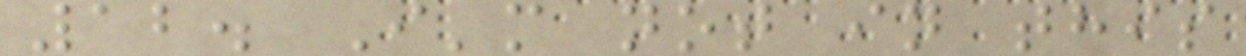12. I'm not in this
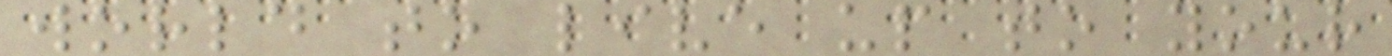world to live up to your
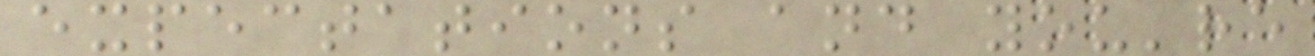expectations and you're
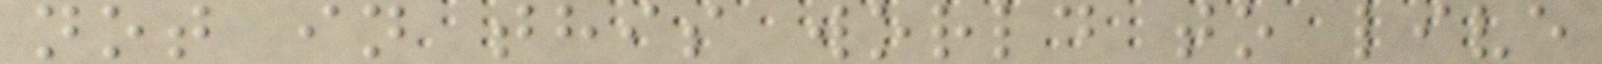not in this world to live
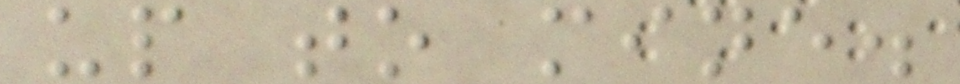up to mine.
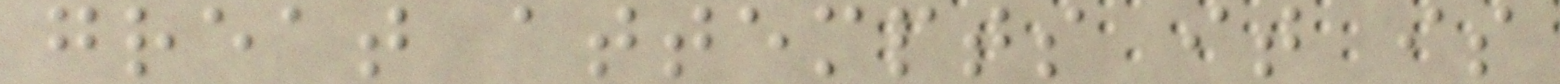great attempts it is
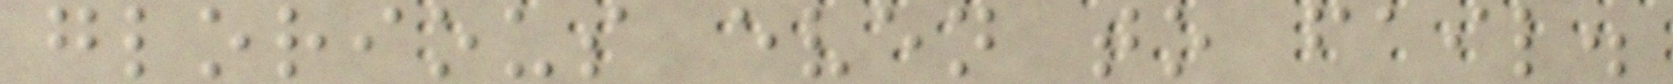glorious even to fail.
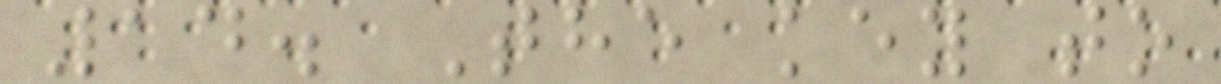14. The key to
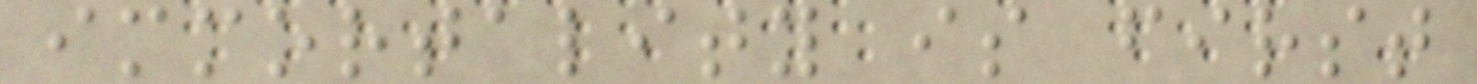immortality is first
